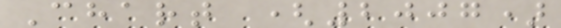Chart (2007)
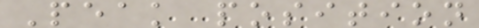Peak position
